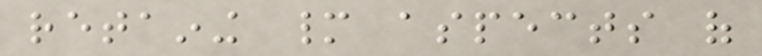retaining many aspects of
